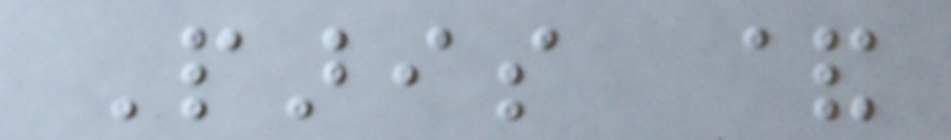Paris &
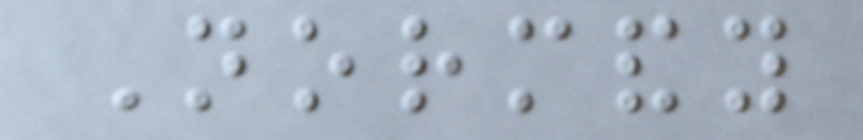Normandy
